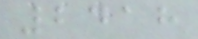2418
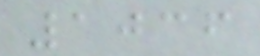1036
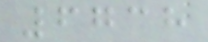6738
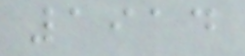1914
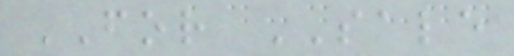FOR SALE
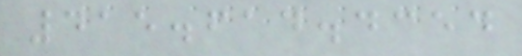415.614.4354
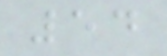54
